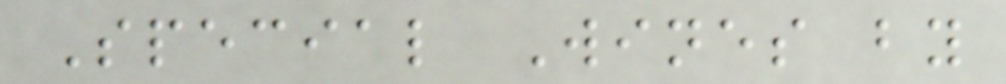Special Wines by
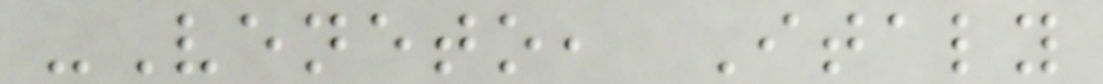-Veneto, Italy
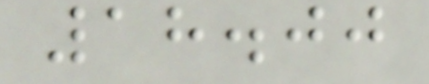18.00
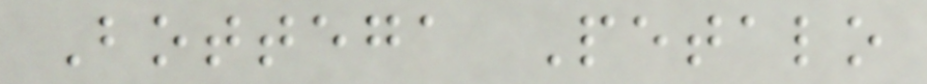Bottega Petalo
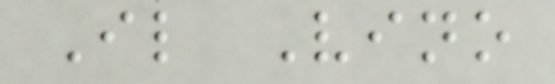Il Vino
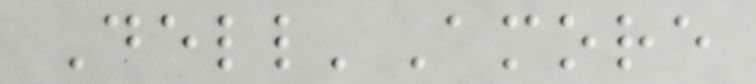Dell'Amore
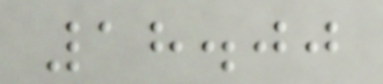18.00
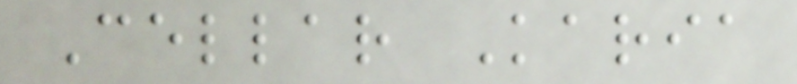Cellar Karia
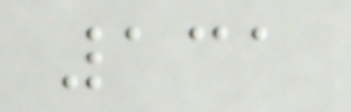131
